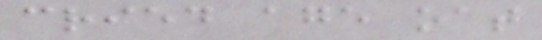cried age oat
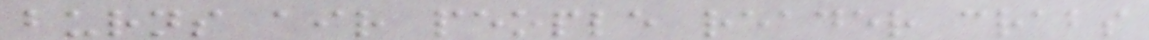burns air people reader crabs
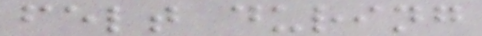felt during
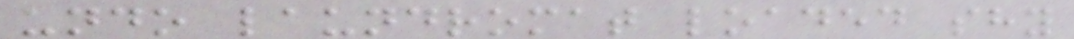undo laundromat loaded shy
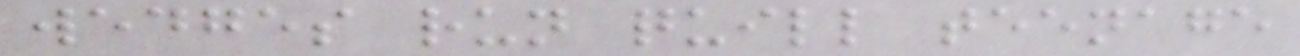wedges run quill teenage
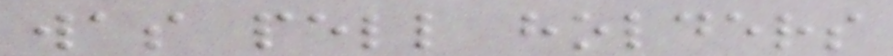was pell holders
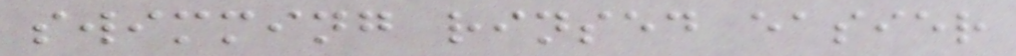swimming rinsed easier
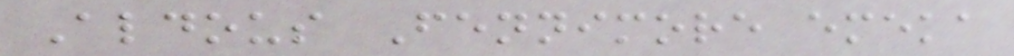Aldous Fennimore emeka
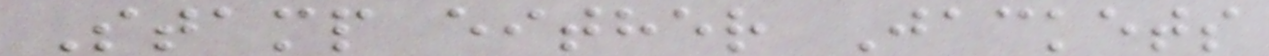Stamp either Jackets
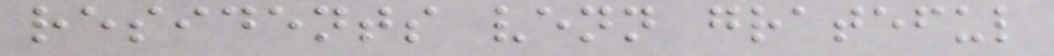residents venn grateful
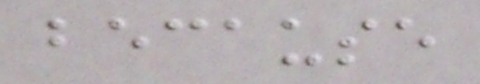because
